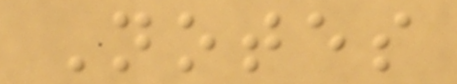Notes
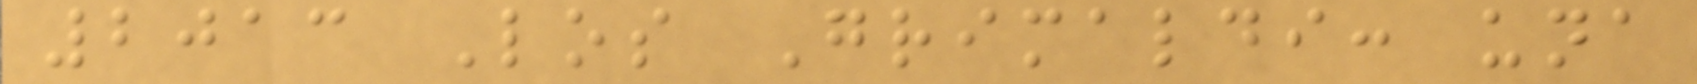2013 Los Grimaldi: una
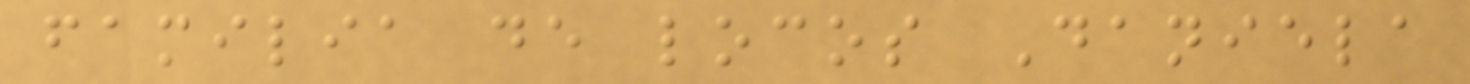familia de locos Daniela
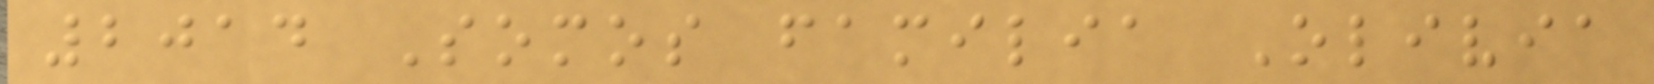2014 Somos familia Olivia
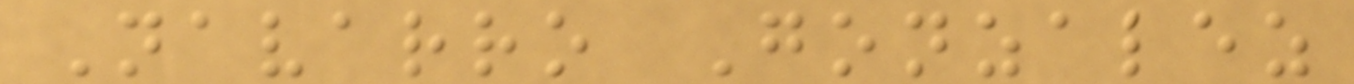Navarro Gonzalez
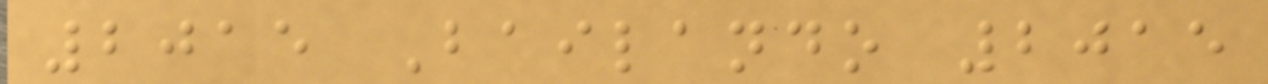2015 Bailando 2015
